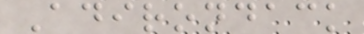Adirondack
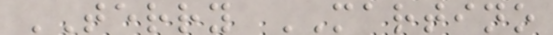TERRY MARTINO
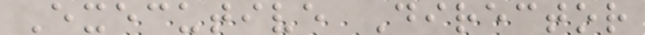Executive Director
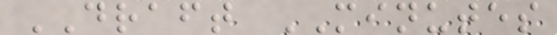DRAFT MINUTES
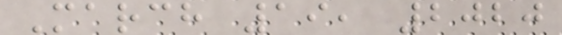March 19, 2020
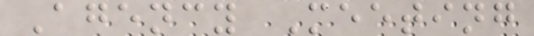Agency Meeting
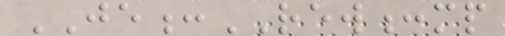JE:REW:mp
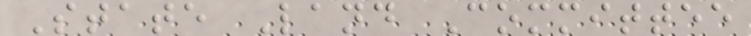State Land Committee
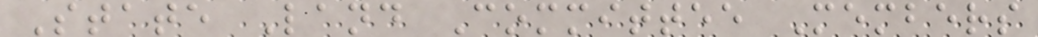State Land Committee Members
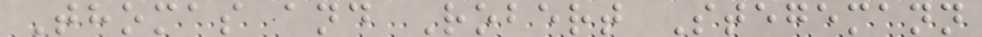Thomas and Robert Stegemann
